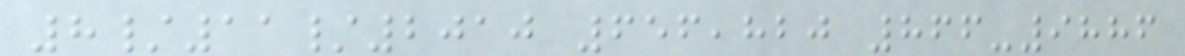8/11/2010 656,820 866-9886
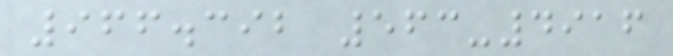966.392 563-4916
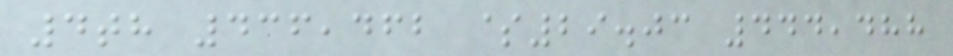4th 436,462 $29.03 444,488
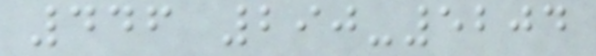446 290-5204
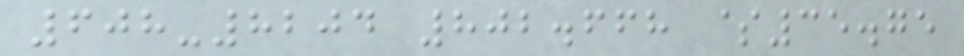608-8204 802.668 $35.75
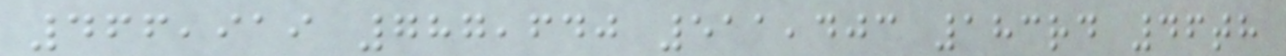466,919 787,640 511,403 183rd 46th
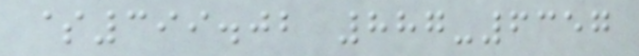$399.02 887-6357
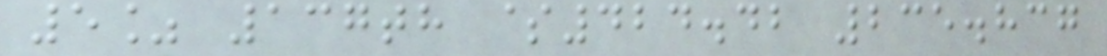5% 137th $424.42 235.837
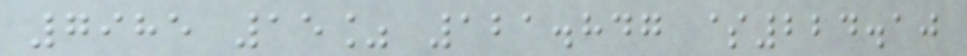7985 15% 121.847 $224.10
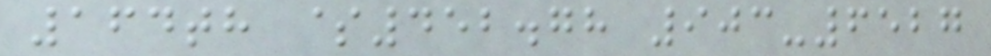164th $452.78 903-6527
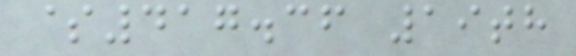$417.36 19th
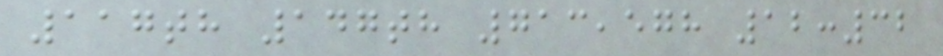117th 147th 713,578 12:32
